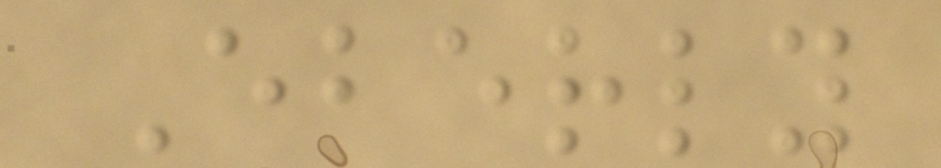Eberly
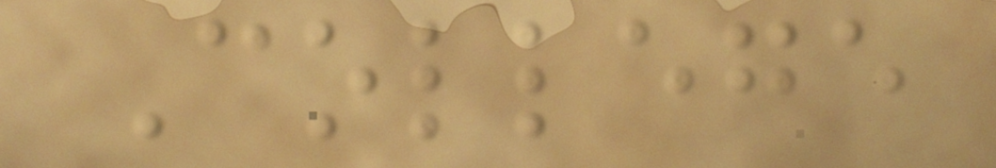College
